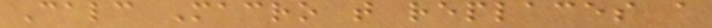Calc Macro that replaces a
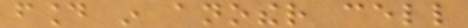found in another cell
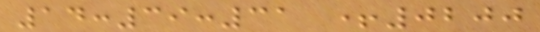14:39:31 +0200
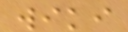wiki
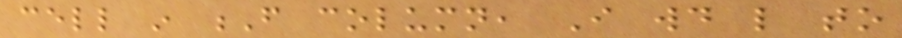cell in F column, I would like to
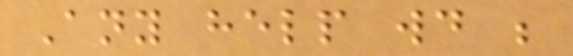Any help would be
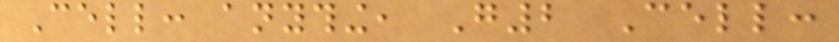Cell: anything, G2 Cell:
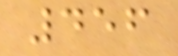456
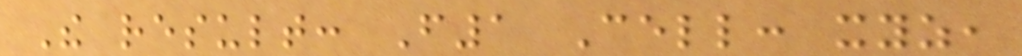The result: F1 Cell: xyz,
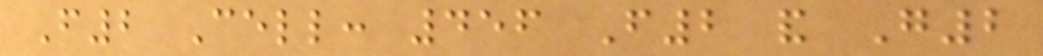F2 Cell: 456 F2 and G2
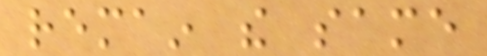remain the same
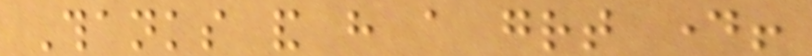Thanks and have a great day!
